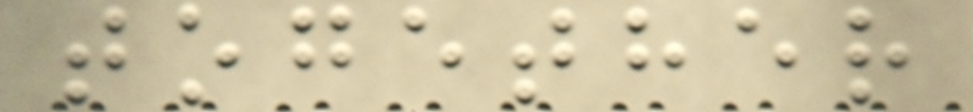together
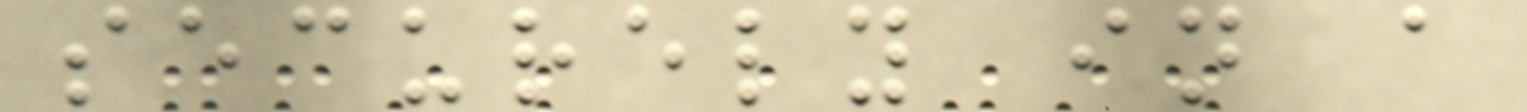securely in a
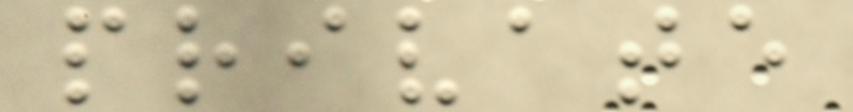private
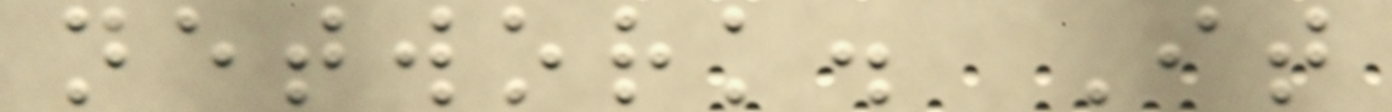network. It
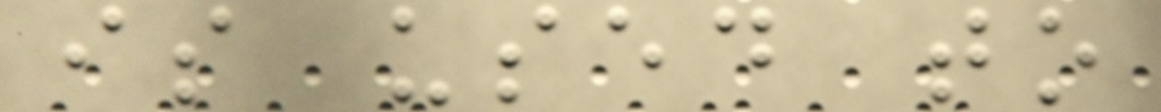is used to
